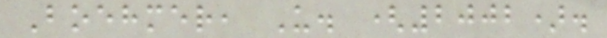Boehmer, U. (2002).
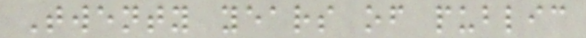Twenty years of public
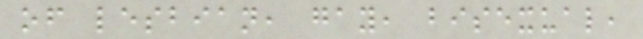of lesbian, gay, bisexual,
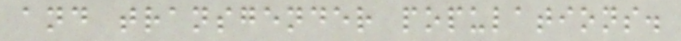and transgender populations.
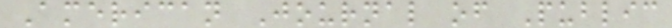American Journal of Public
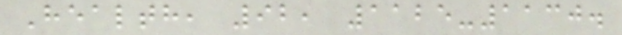Health, 92, 1125-1130.
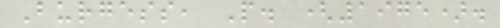Burgess, P. (1975).
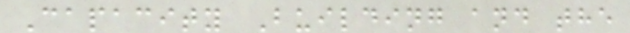Capacity Building and the
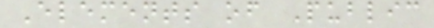Elements of Public
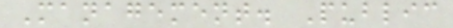Management. Public
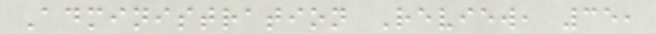Administration Review, 35,
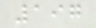197
